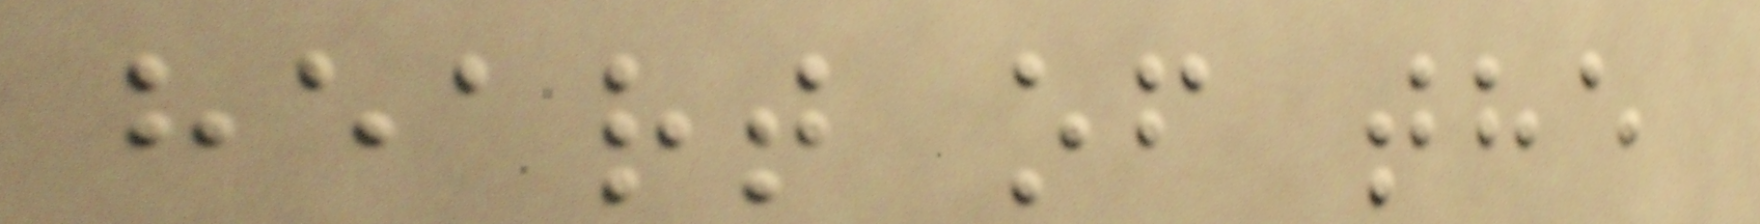heart of the
